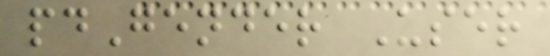pdGender User
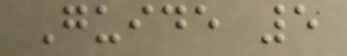Guide 5
